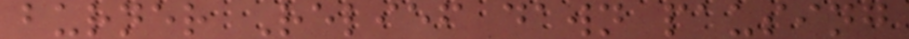burner Relief dawn pausing
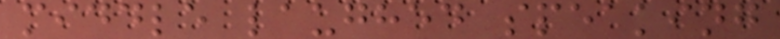middle laughed speaking
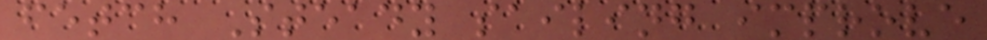fetch Steady sailing improve
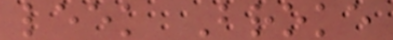leek Broke
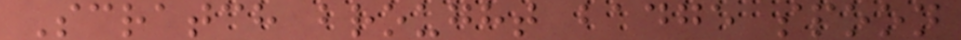Scratch brought badge spoon
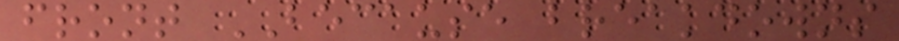front BECAUSE breakdowns
